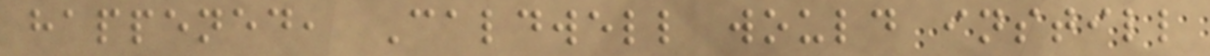happened, Caldwell would instill
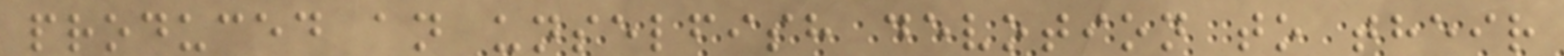produced an unselfish devotion to their
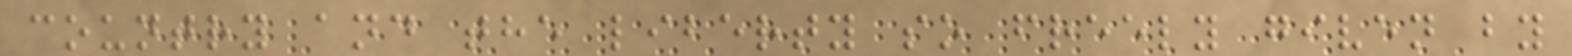country and the liberty so freely given by
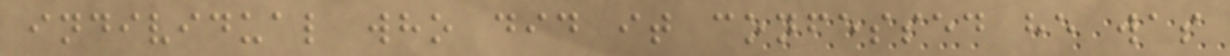individual who did it confessed he was
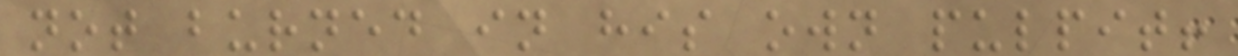not burned in his own pulpit!
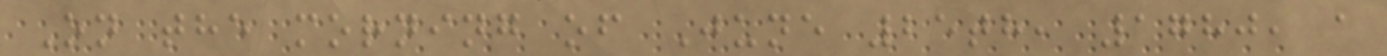On the morning of June 25th, 1780, a
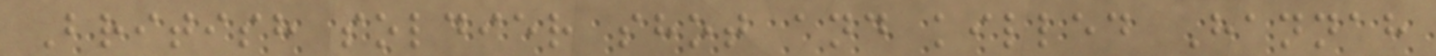British soldier shot and killed Hannah
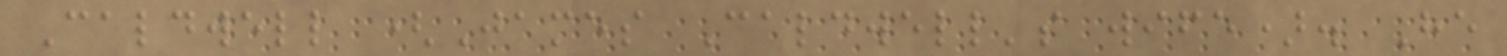Caldwell (James Caldwell's wife). He
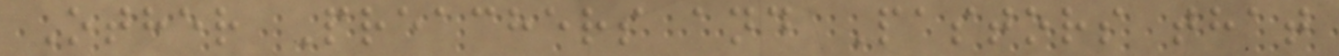Other Preachers and Pastors that
